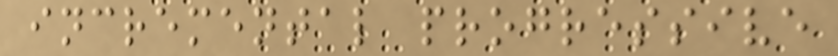incremental progressive
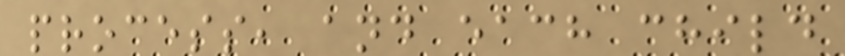process, and each child
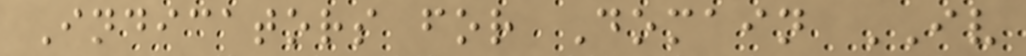Indicators for Domain IV
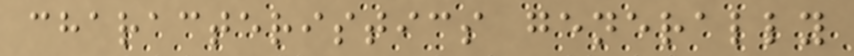characteristics generally
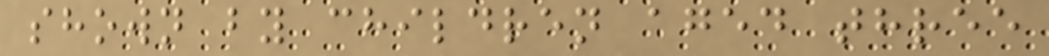shown by children aged three
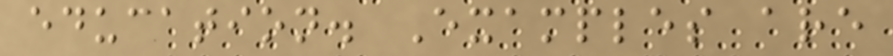education. Examples are
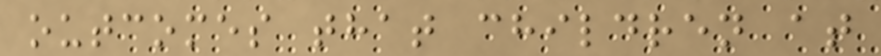outcomes that children at
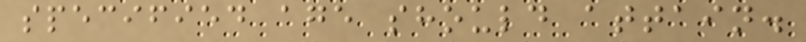specified age should attain.
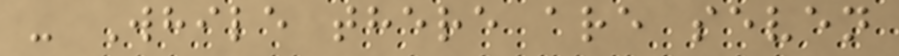- While there are seven
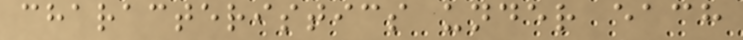characteristics under each
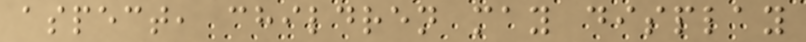aspect, children may display
